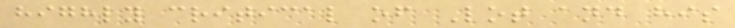highly critical of Lot and his
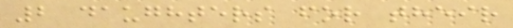2 daughters for their
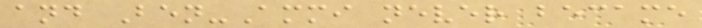and Ben-Ammi never became
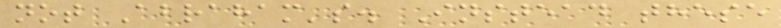not Abraham's. Instead these
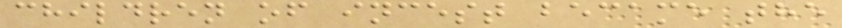children of incest became the
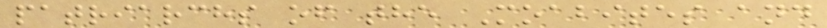patriarchs of the Moabites and
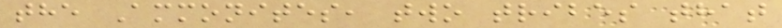the Ammonites, two tribes that
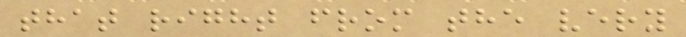that right from the very
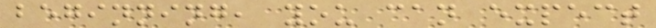beginning, you can expect
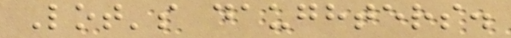Lot's daughters.
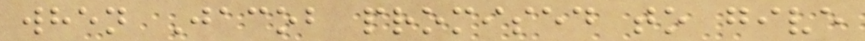when Jacob promised to give
